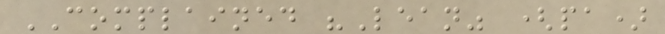COMPLAINED "Lean" (pa)
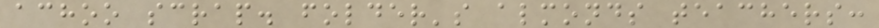achoo scrap. folder's almonds teachers:
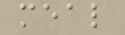meal
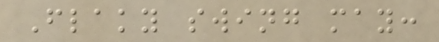Flaky swing may:
